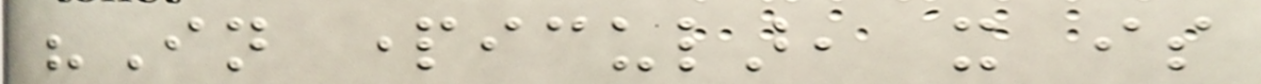"In particular, it is
